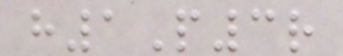h1P3r
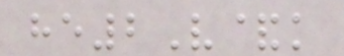he2V&k
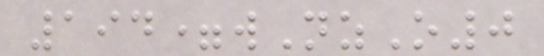194=wNzO0
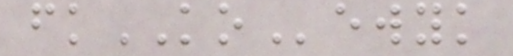fkKOewyk
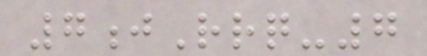7jRrq-7
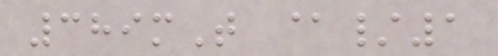389mT @/1
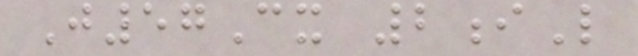J57Cx 2iL
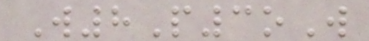W8P3oW
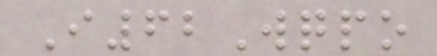I62Wqpo
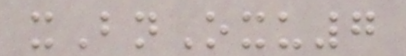xBnOxu7
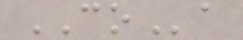COa
